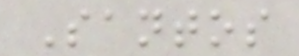Santos
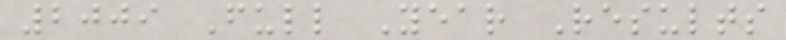2009 Full Year Results
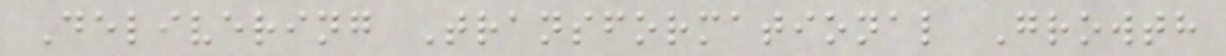Delivering Transformational Growth
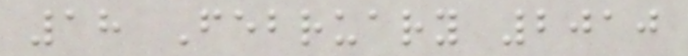18 February 2010
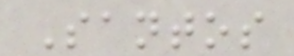Santos
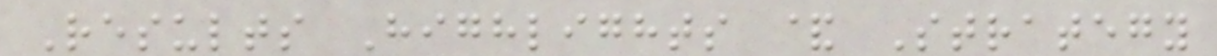Results Highlights & Strategy
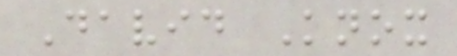David Knox
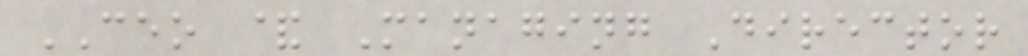CEO & Managing Director
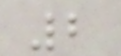2
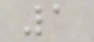1
